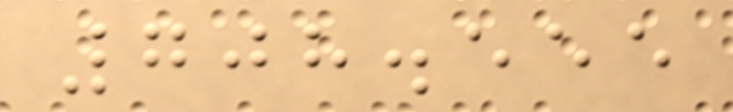708.555
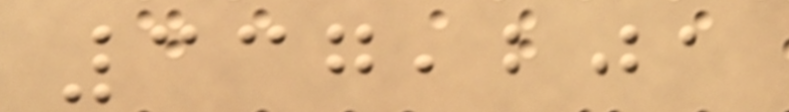337,201
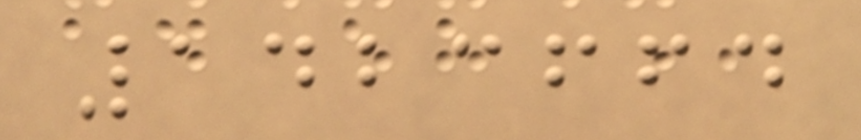1423664
